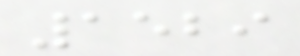1529
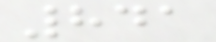841
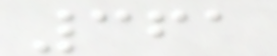361
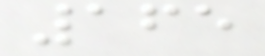165
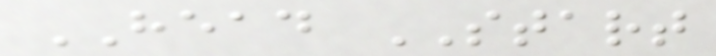HEAD START
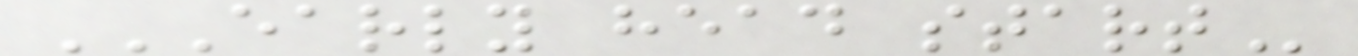EARLY HEAD START
